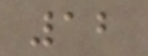12
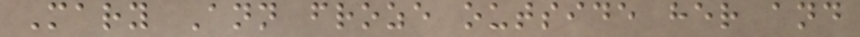Mary Ann froze outside her and
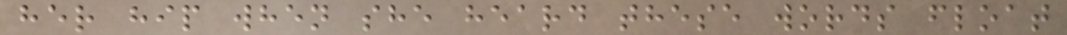her hip when she heard these words float
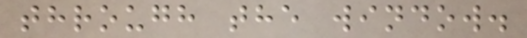through the window.
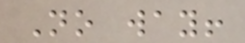No way!
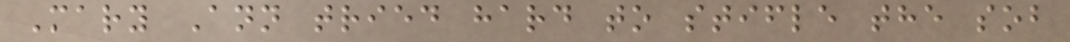Mary Ann tried hard to stifle the sob
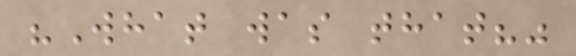"What was that?"
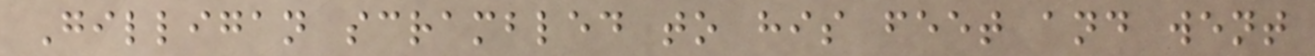Gilligan scrambled to his feet and went
